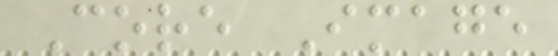Core Image
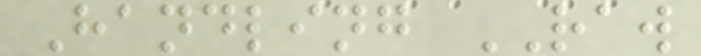Handling RAW
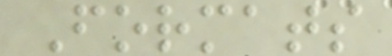Formats
